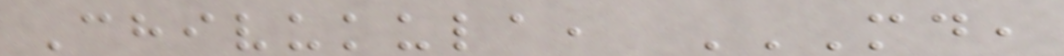Chivukula, MD,
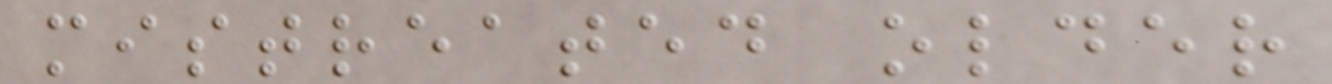mistreated older
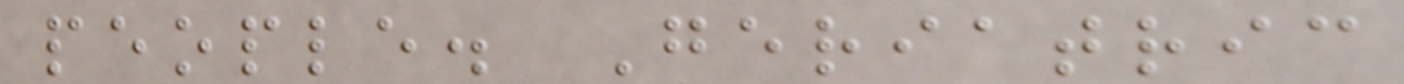people. Geriatric
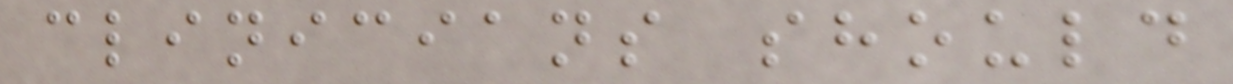clinicians should
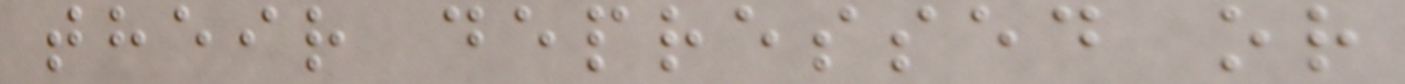their depressed or
